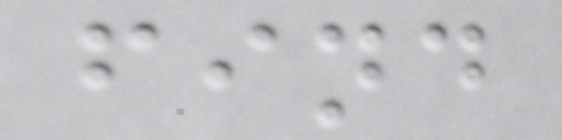find
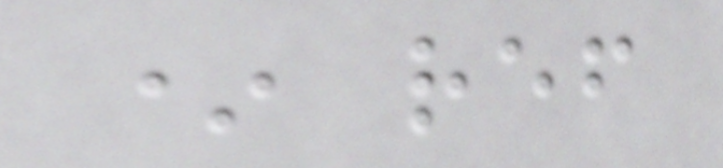* ref
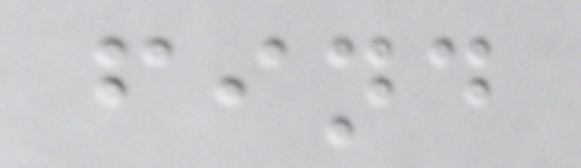find
